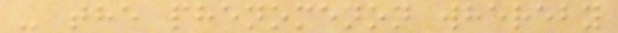- the phenomenon whereby
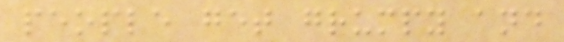people get grumpy and
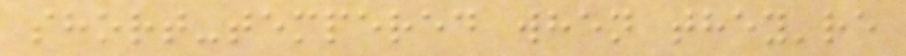short-tempered when they're
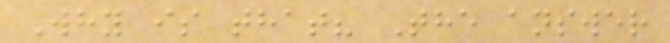Why is that? The answer
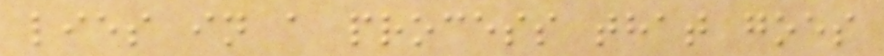lies in a process that goes
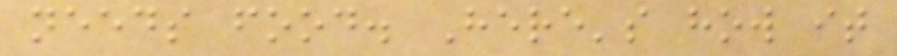needs food. Here's how it
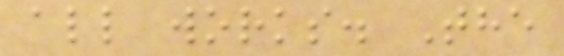all works. The
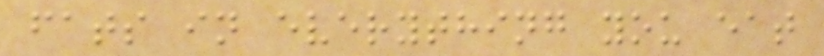fats in everything you eat
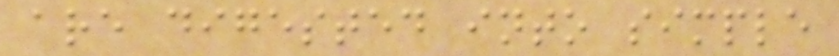are digested into simple
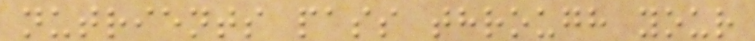nutrients pass through your
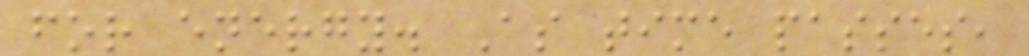for energy. As time passes,
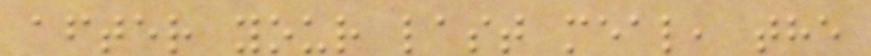after your last meal, the
